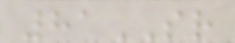81SR
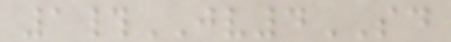1#JV4SD
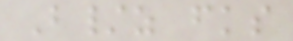B/z fks
